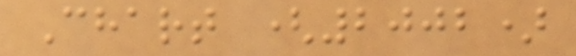Chart (2002)
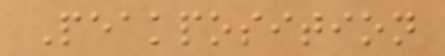Peakposition
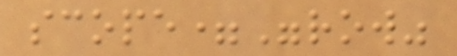scope="row"
